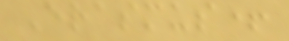Erasmus+
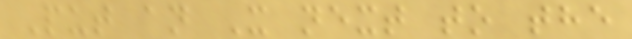Put an X next to the
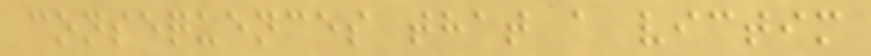consequences that a victim
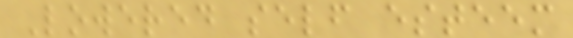Lowered self esteem
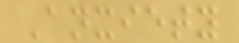Anxiety
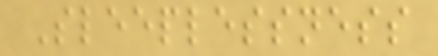Sleeplessness
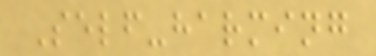Self-harming
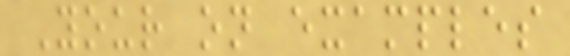Your on examples
